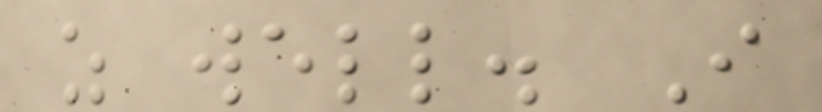as well. I
